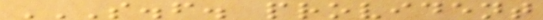S.F. PROVIDENT
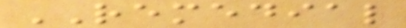REMEDIAL
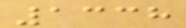1338
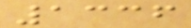1336
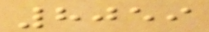8059
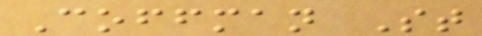Coffman St
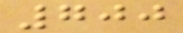700
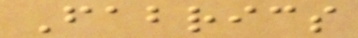Fabrics
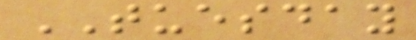TUESDAY
